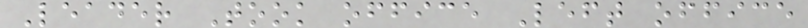Leader Took office Left office
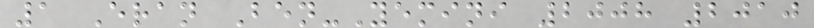1 Eran Ben-Yemini 2008 2010
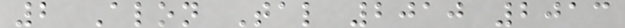2 Alon Tal 2010 2013
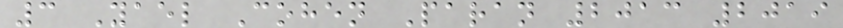3 Yael Cohen Paran 2013 2019
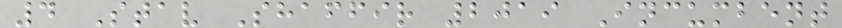4 Stav Shaffir 2019 Incumbent
